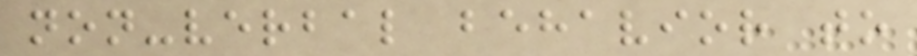non-verbal behavior to
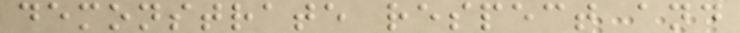demonstrate respect and
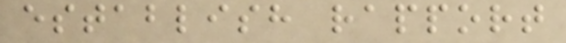establish rapport
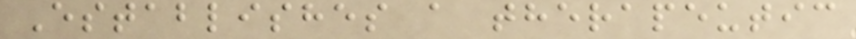Establishes a therapeutic
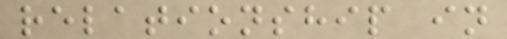relationship in
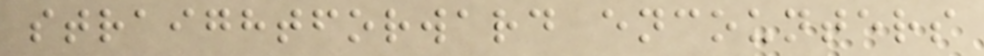straightforward encounters
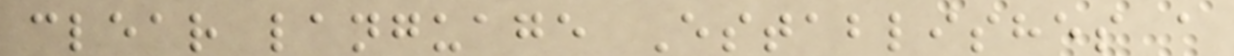clear language Establishes a
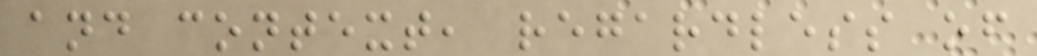and context, regardless of
